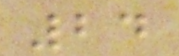24
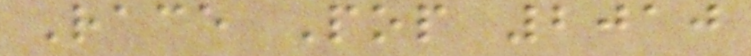Race Pop 2010
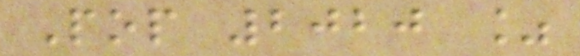Pop 2020 %
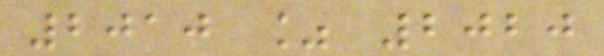2010 % 2020
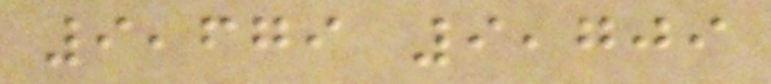9,679 9,709
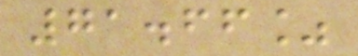71.66%
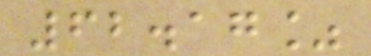62.17%
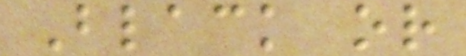Black or
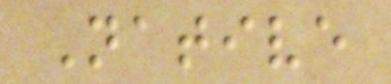Native
